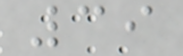39
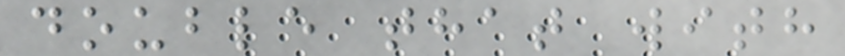double that with
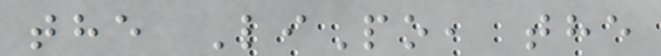the LiPo, the
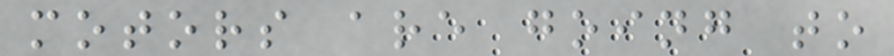motors are going to
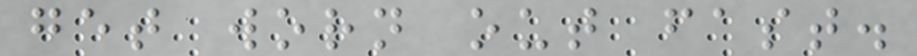get worn out fast.
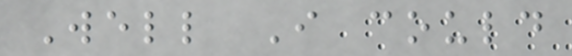Well I could
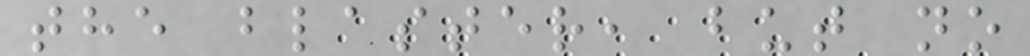the blaster, but no
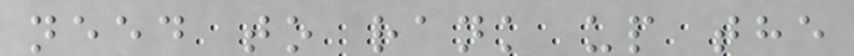need to rank up the
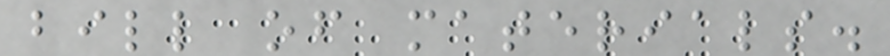bill of materials.
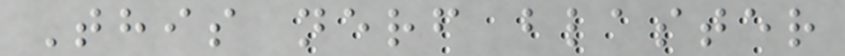This nerf blaster
